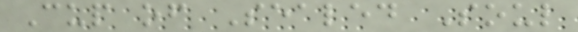Cup of Sealed Soul
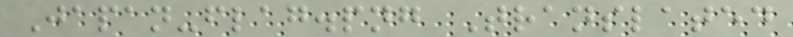Japan-flag.png Translated
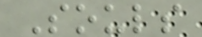Souls
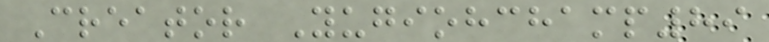Creator Yugiohchamp89
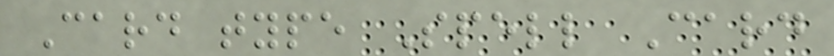Card type Spell Card
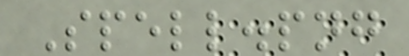Spell.png
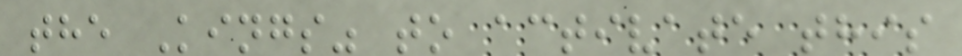the Kings" to activate this
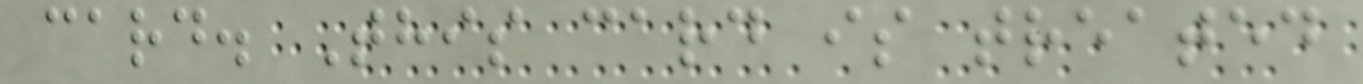card. This card is treated
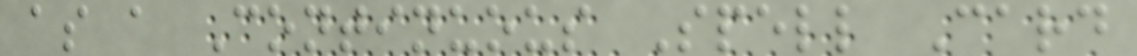as a Continuous Spell Card
